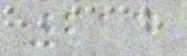214
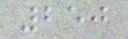250
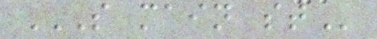S MAIN ST
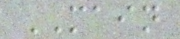MAIN
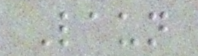Laun
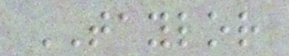TAYLOR
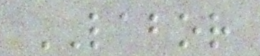LABOR
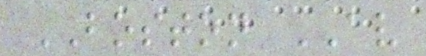BOSTON AV
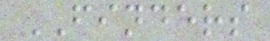FINDERS
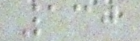130
